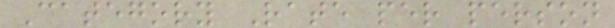Category Rate per person
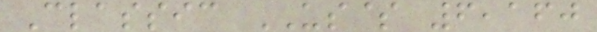Classic US$ 6,160
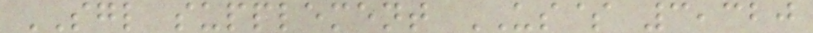SGL supplement US$ 3,320
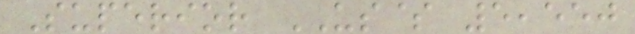Superior US$ 5,550
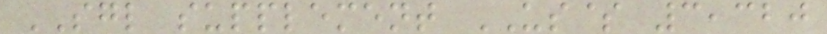SGL supplement US$ 3,320
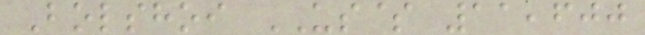Bolshoi US$ 11,600
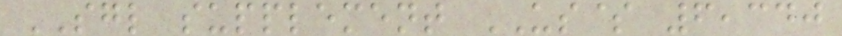SGL supplement US$ 6,340
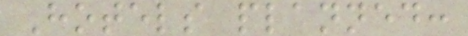Hotels planned:
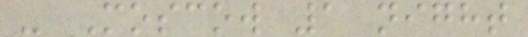- Moscow 1 night
